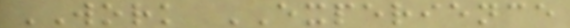WORK EXPERIENCE
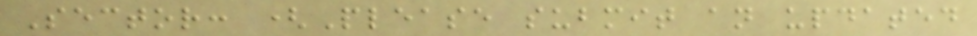Sector: (Please submit an updated
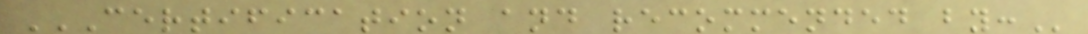CERTIFICATION AND RECOMMENDED BY:
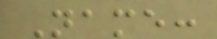Name:
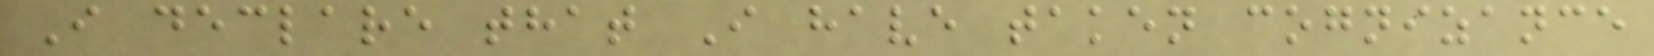I declare that I have taken cognizance
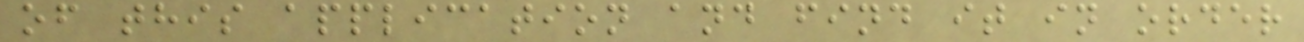of this application and find it in order
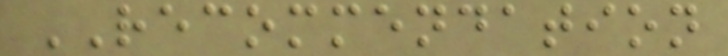RECOMMENDATION
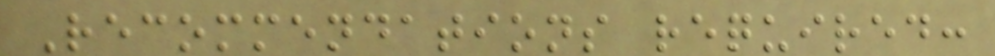Recommendations required:
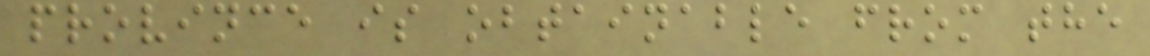province is obtainable from the
